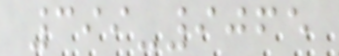399-9065
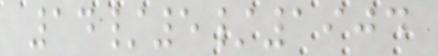14/5/1904
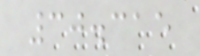30.315
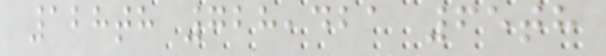128th 728,421 65th
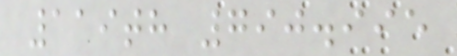119th 790.995
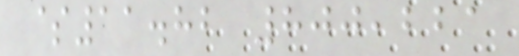$11.82 800,221
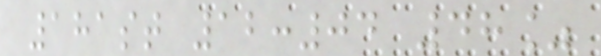181st 12:04 48%
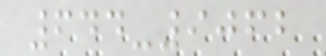644-9062
